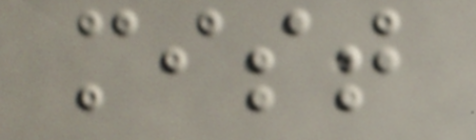mist
